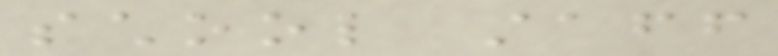school staff
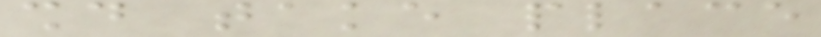should take place
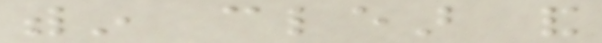within clear and
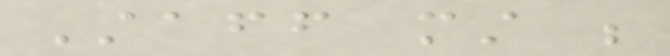Staff must be
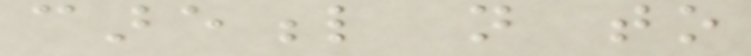careful not to
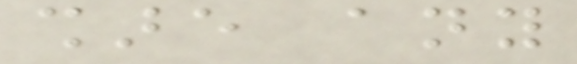share any
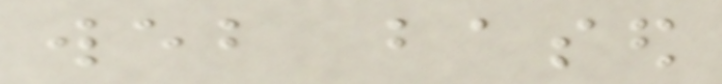web based
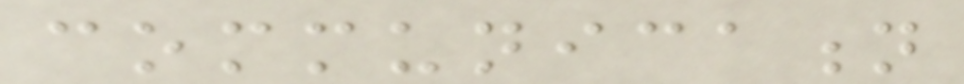communication
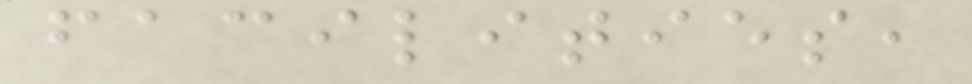facilities,
